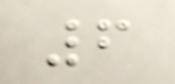6
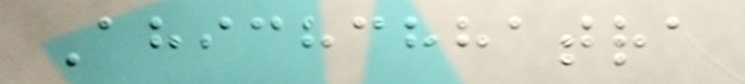Ahichchhatra
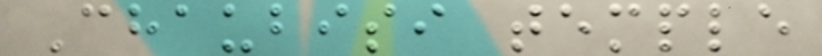Chaubisi temple
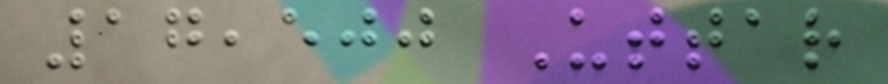17,500 Uttar
